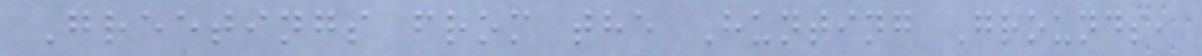Greetings from the Hunting Grounds,
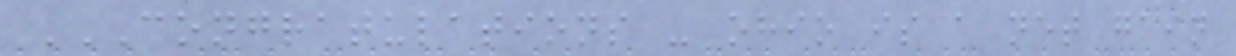CONGRATULATIONS - OHIO IS A NET GAIN
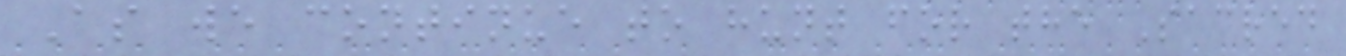As we continue to hunt for the Sacred
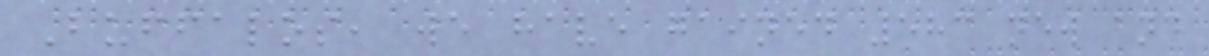Buffalos, we have gained 583 new and
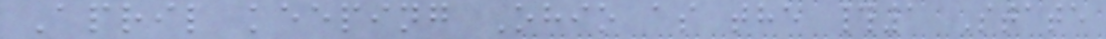April keeping Ohio as the #1 State
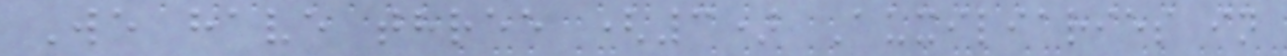We have three (3) Auxiliaries in
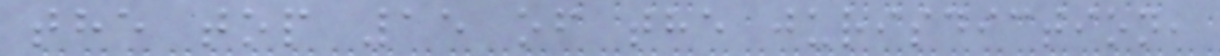the top 15 of the jurisdiction,
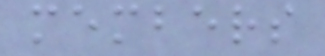members
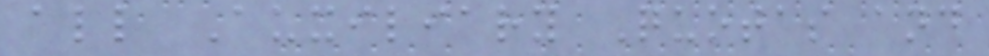all Auxiliary Quotas and
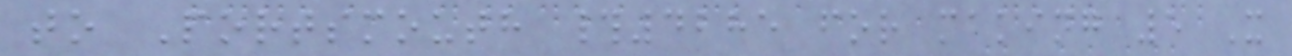to Portsmouth #4285 for making 5 X
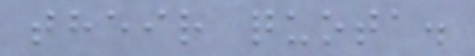their quota.
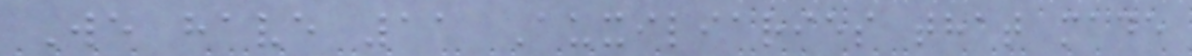We have 11 Auxiliaries that made
